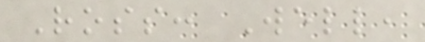Ross: Well,
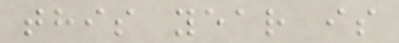this year is
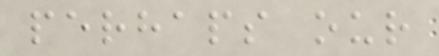perhaps our
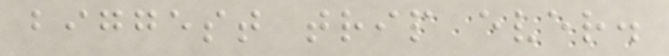biggest trip ever.
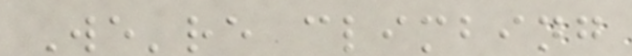We're climbing
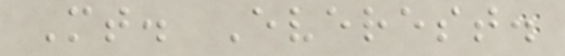Mt. Everest.
